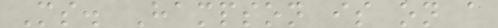Ms. Hampson is on a
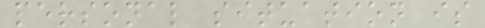personal situation is
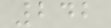242
